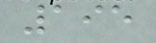195
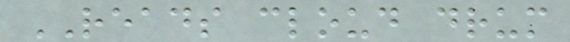READS cloud drum
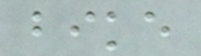bike
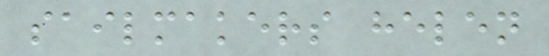sailmakers helen
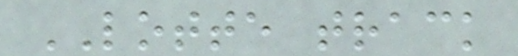LOTTE track
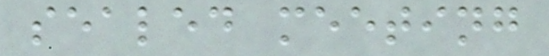sealed meeting
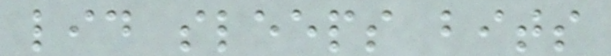lid sleeps bits
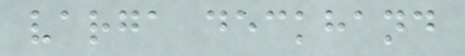varga deckhand
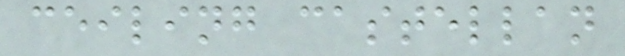ceiling castellan
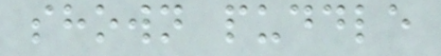shown puddle
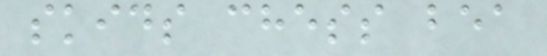skids chess bea
